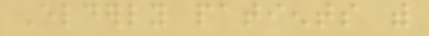Elderly patients with
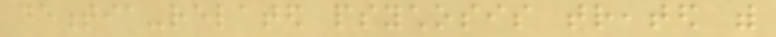dementia-related psychosis treated with
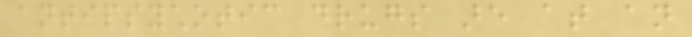antipsychotic drugs are at an
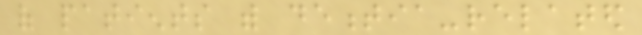of patients with dementia-related
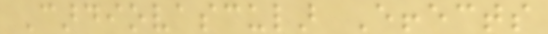Cardiovascular Effects
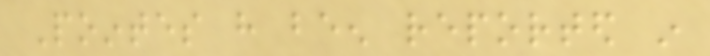Pointes have been reported in
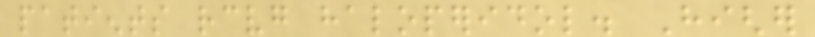patients receiving haloperidol. Higher
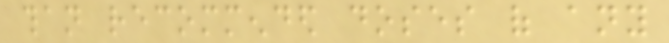than recommended doses of any
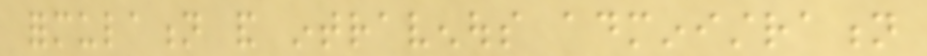formulation and intravenous administration
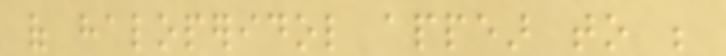of haloperidol appear to be
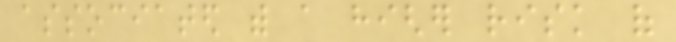associated with a higher risk of
